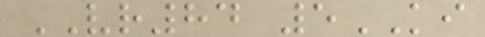VR84 5KI
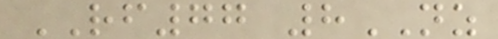RF77 8NZ
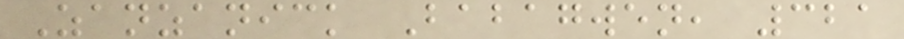Zanzanick Babagwen, 321
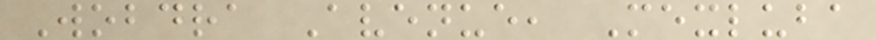Wobdra Avenue, Mexluba
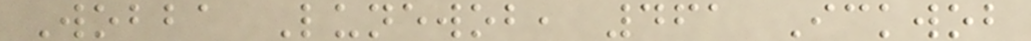Wobba Lunewob, 461 Ickwob
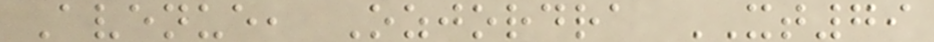Avenue, Ozjordra XT79
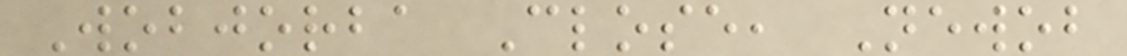Wobjorba Close, Newob
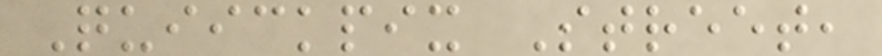Quiickpix Street,
